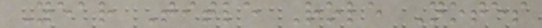Year Title Role Notes
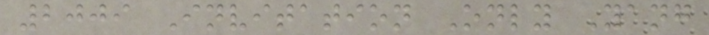2009 Invitation Only Yang
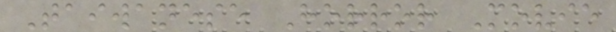Taiwanese Horror Movie
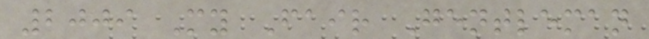2009 My Fair Gentleman
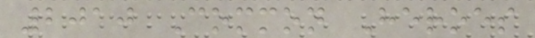2010 Common Heroes
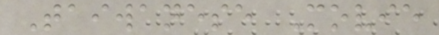Taiwanese Movie
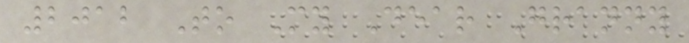2012 To My Dear Granny
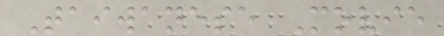Taiwanese Movie
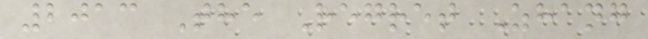2013 The Regret Zhang
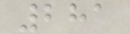281
